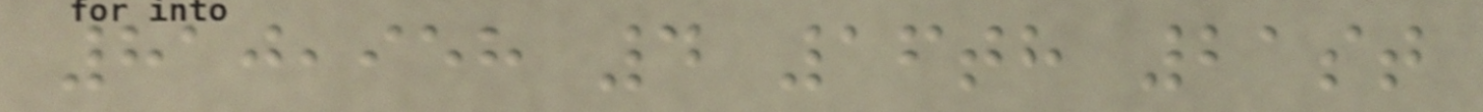810,958 4 16th 21st
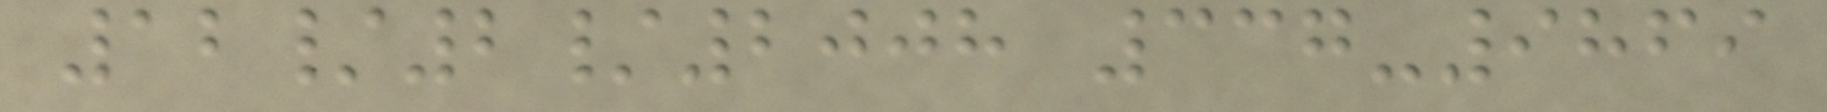12/2/2008 337-9869
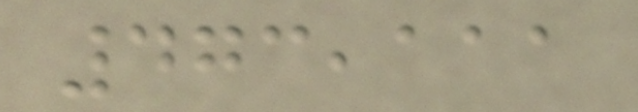473,111
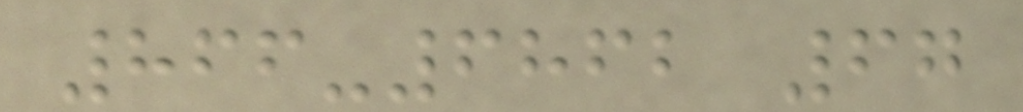866-6862 67
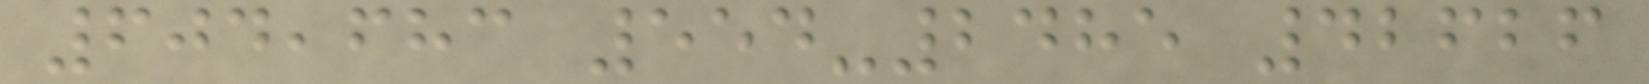604,683 554-2485 42626
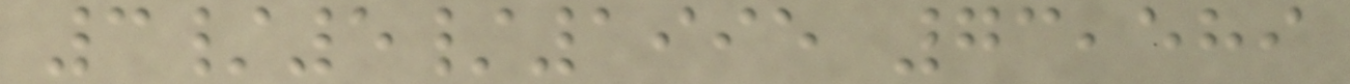3/5/1995 73,589
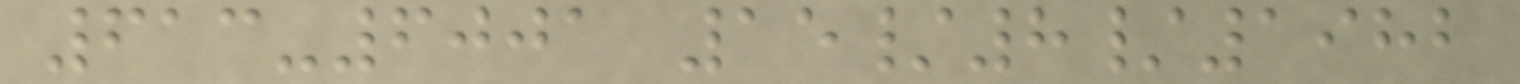613-6001 15/8/1982
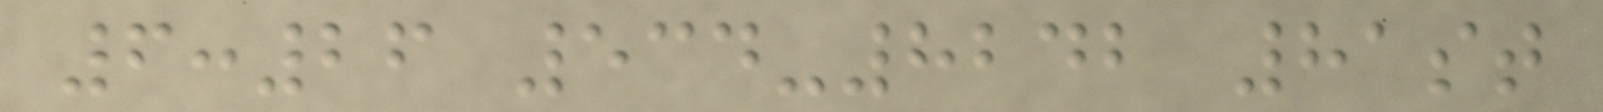6:26 534-8242 81st
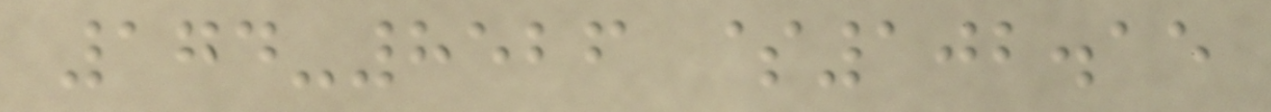174-8526 $102.15
